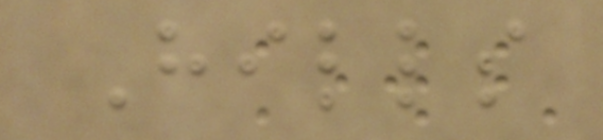Hills
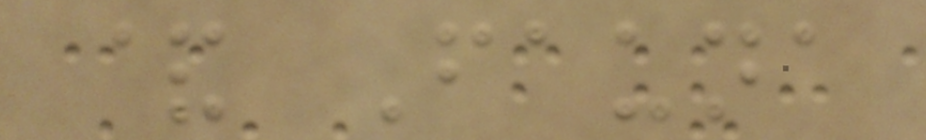& Fauna
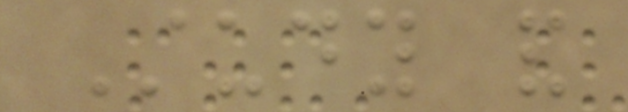Study and
